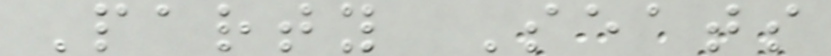Party Seats
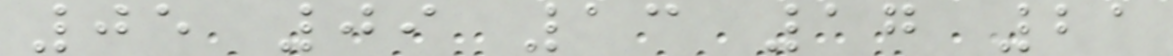05 09 13 17 21
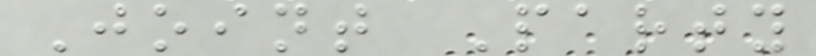Joint Party
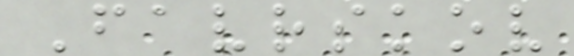Favrskov
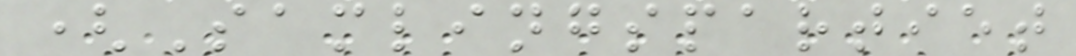(Samlingspartiet
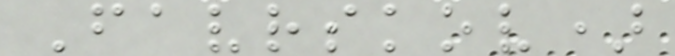Favrskov)
